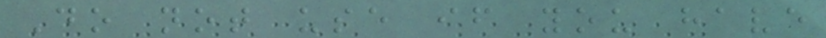Do not use if you have
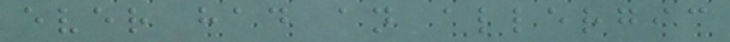ever had an allergic
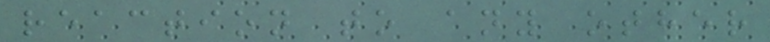reaction to any other
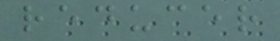reducer
